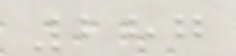287
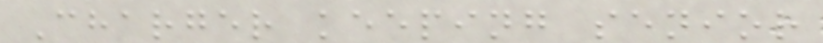Charger keeping senior
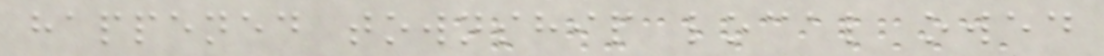happened township local owed
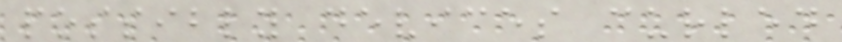possibly devices curled
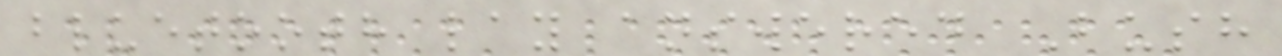bluetooth lay answered Bush
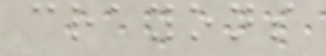crayons
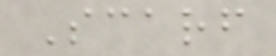Scarf
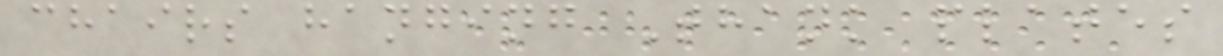chairs hanging Thank plates
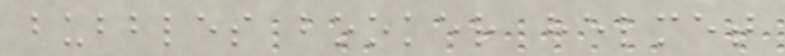bubbles booker helmet
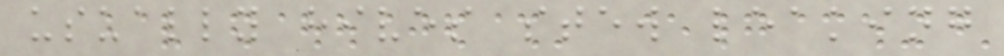usually hives stew leaking
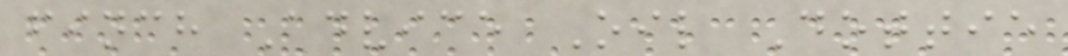finch Advice Oil Dottie
